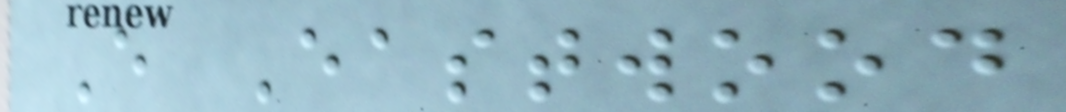E Eastwood
